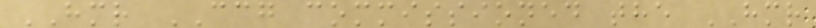HMR CCG commissioned the HMR
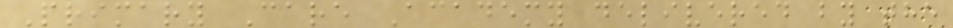Primary Care Academy delivered by the
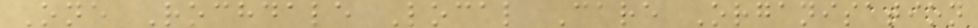One Rochdale Local Care Organisation
